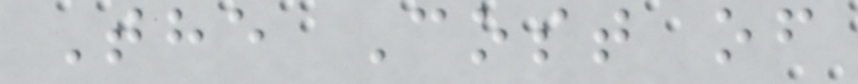The Cost of
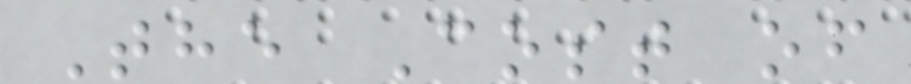The Cost of
